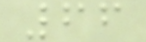66
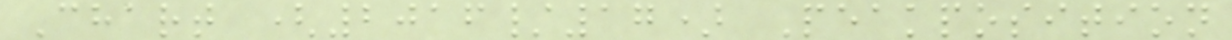Chart (2016/17) Peakposition
